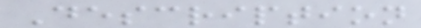Description
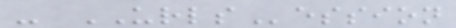- URLSession
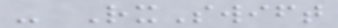- RxSwift
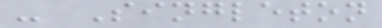- Singleton
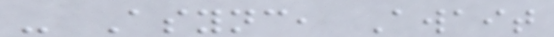- Async, Await
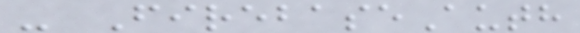- FirebaseAuth
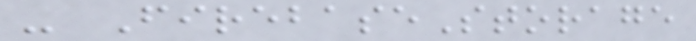- FirebaseStorage
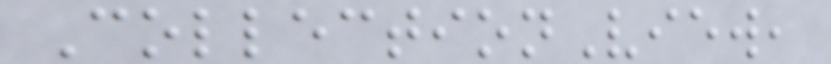CollectionView,
